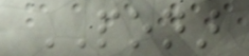PONAR
